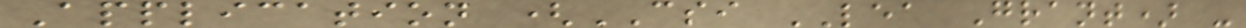Application (CSI LEA Grant) -
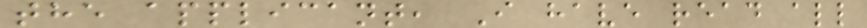the applicant, I have read all
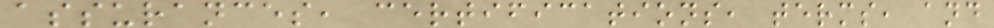assurances, certifications, terms, and
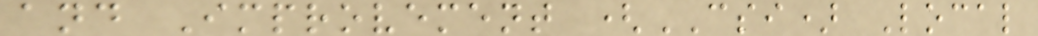and Improvement (CSI) Local
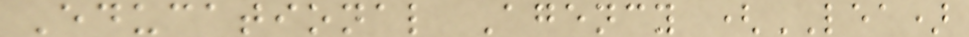Educational Agency (LEA)
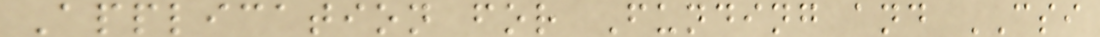Application for Funding and CSI
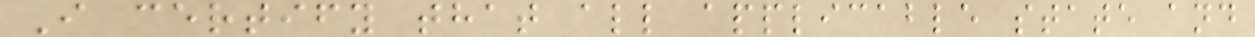I certify that all applicable state and
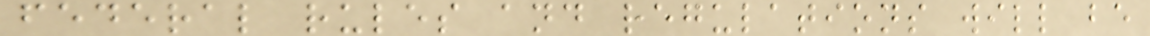federal rules and regulations will be
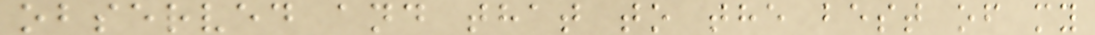observed and that to the best of my
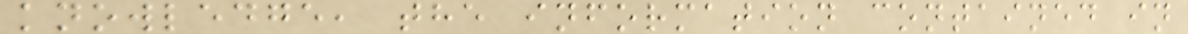knowledge, the information contained in
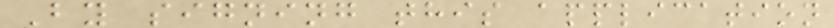By signing this application
